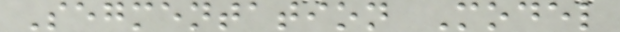Segmentation Model
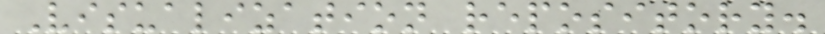Visualization repository.
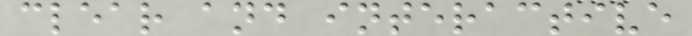clear and interactive
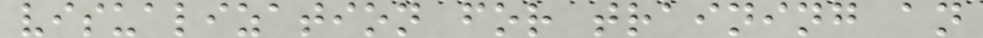visualization for training an
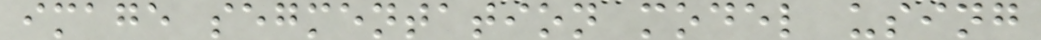image segmentation model using
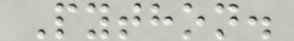Python.
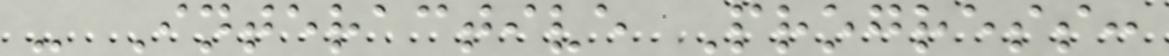- Interactive Progress:
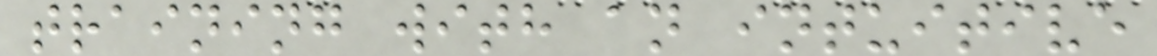training with an intuitive
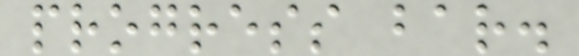progress bar.
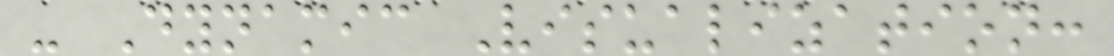- Dynamic Visualization:
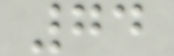74
